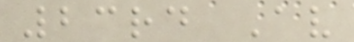23rd Av
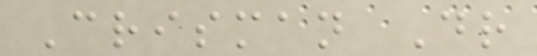Crisman Dr
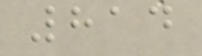814
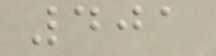401
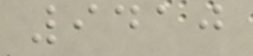9410
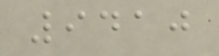9410
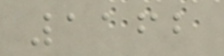1162
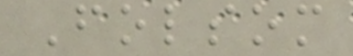Folsom
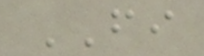FI
